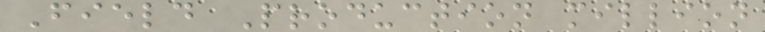Field Production million
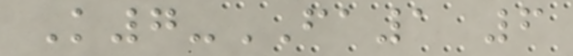K7-FA1 6
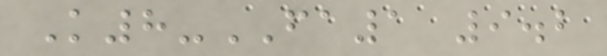K8-FA1 9.2
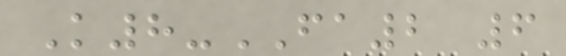K8-FA2 6
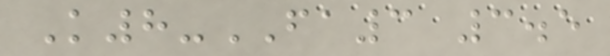K8-FA3 3.5
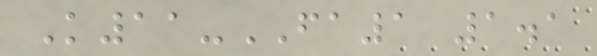K11-FA1 1.1
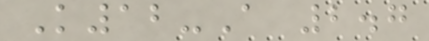K12-A 2.7
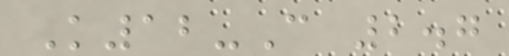K12-C 2.7
